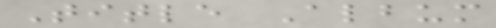Title Album
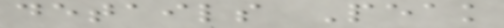details Peak
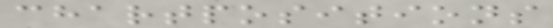chartpositions
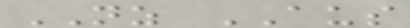NZ AUS
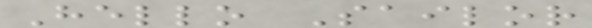Hello Sailor
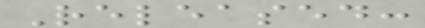Released:
